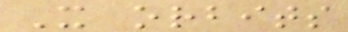It orbits
